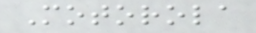Motorola
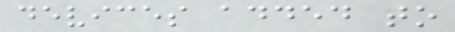devices added to
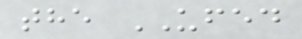the UFED
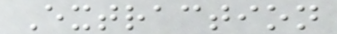Extraction
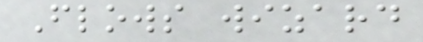Flows wizard
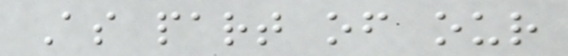As part of our
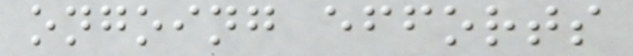ongoing efforts
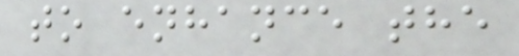to enhance the
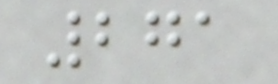271
